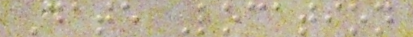Date Location
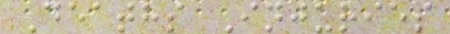Deaths Injuries
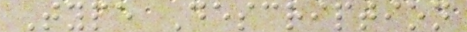Type Description
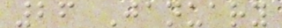26 January
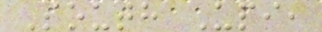South Upi,
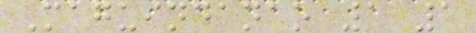Maguindanao 1 1
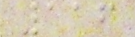116
